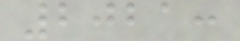2021:
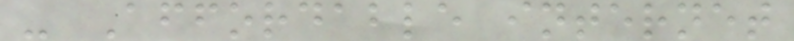- Affordable internet
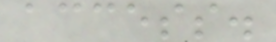access.
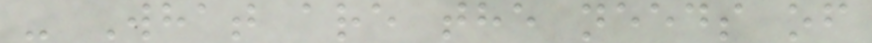- What are the needs of
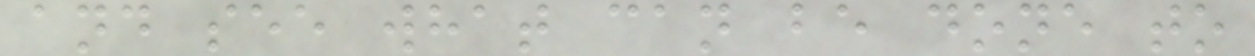and see what can be done to
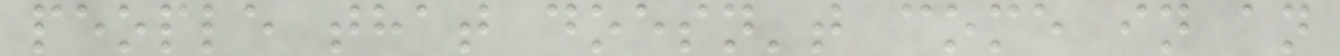people that doesn't come in an
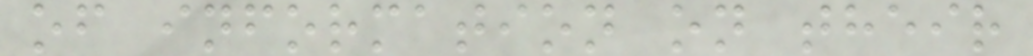of information on their
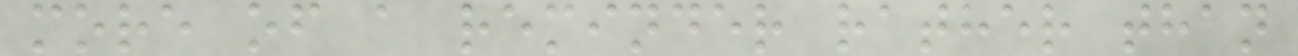more of a reminder rather than
